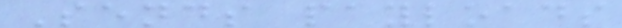Sends payloads
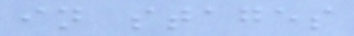in stages
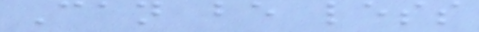Can be less
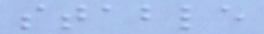stable
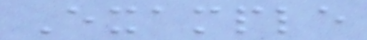Example
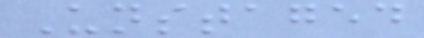Unstaged
